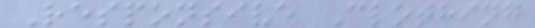Responsive Clothing
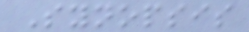Synopsis
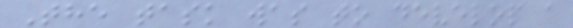The task was to develop a
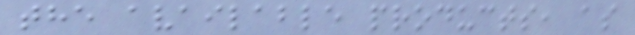the available products, as
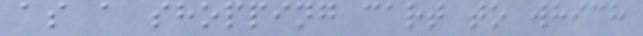as a shopping cart to which
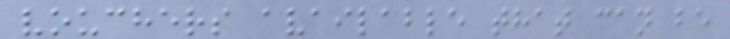vouchers available that can be
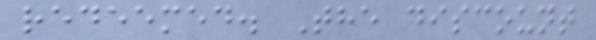redeemed. The discount
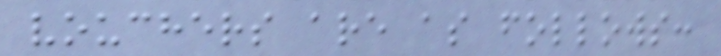vouchers are as follows:
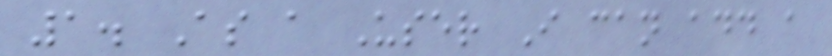1. As a User I can add a
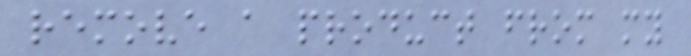remove a product from my
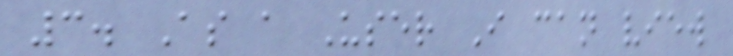3. As a User I can view
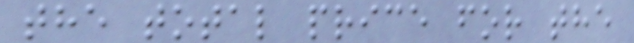the total price for the
